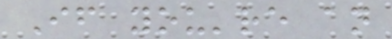If you're an
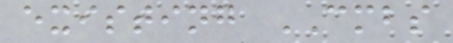existing CMBS
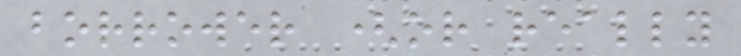borrower (or really
